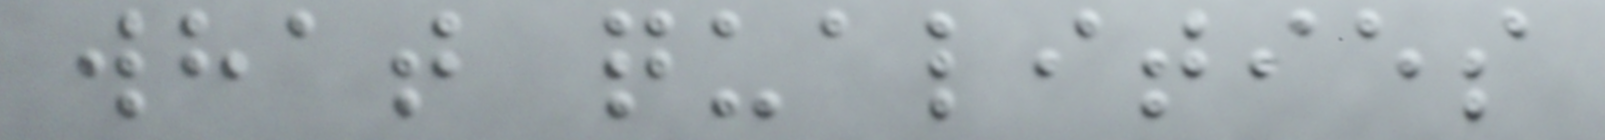what qualities
